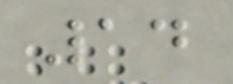14
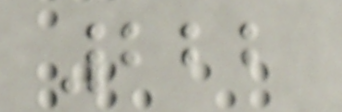222
